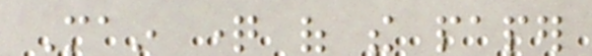Main question of the paper
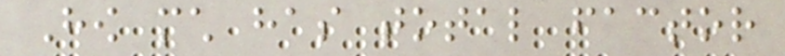How much has total factor
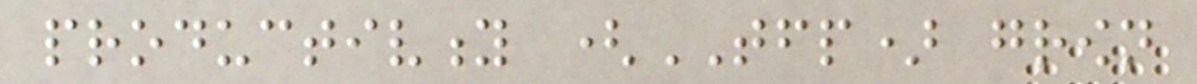productivity (TFP) grown
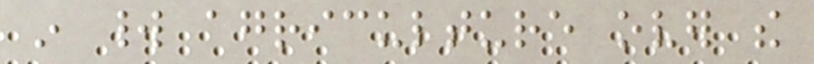in world agriculture over the
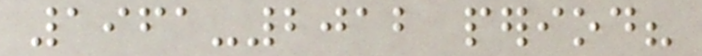1961-2012 period?
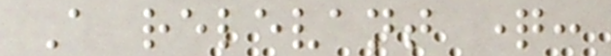A relevant question:
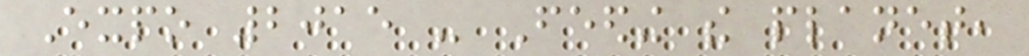Expo 2015 - Feeding the planet,
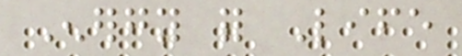Energy for Life
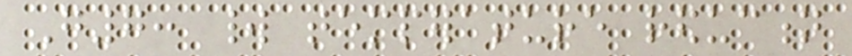G7: world temperature reduction
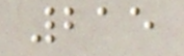215
